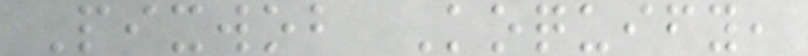Pixwob Koquify,
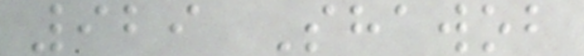929 Shawob
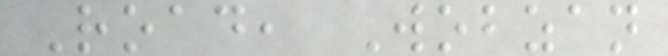Road, Wobzan
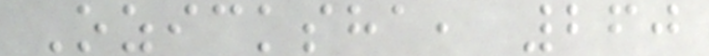Ozicksha, 260
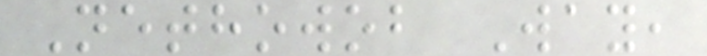Nethowob Way,
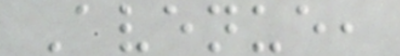Avenue,
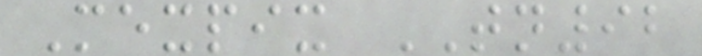Mexpix TN92
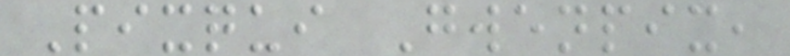Pixqui Gwenpix,
